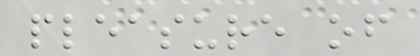pleasure of
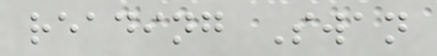reading Swan
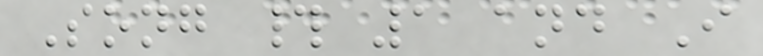Song # 1 and I
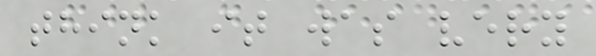think it was very
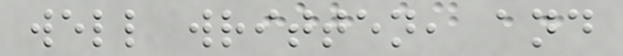well written, and
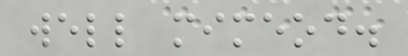well mimeod.
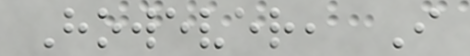However, I
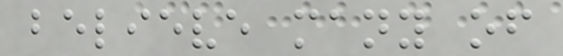believe many of
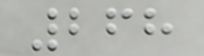268
